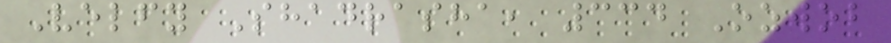Velfy Shadrasha, 334 Ozwob
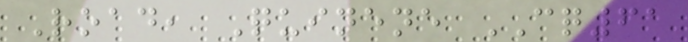Road, Quinene CQ61
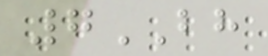7BH
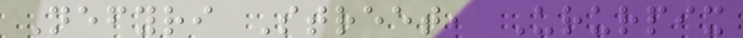Nefyri Street, Ururpix
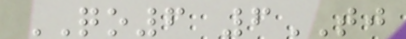QO6 6TJ
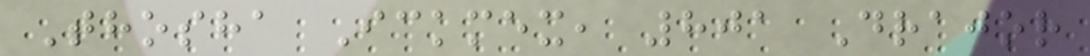Thosha Ickmex, 801 Drajor
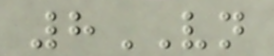8VN
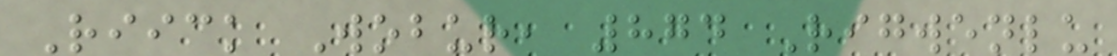Riick Wobur, 874 Rigwenlu
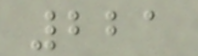221
